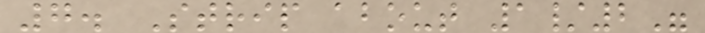7. Strip about 1/2"
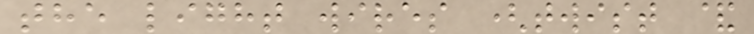the light wires (twist &
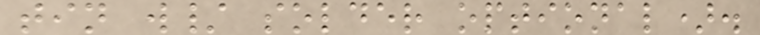tin w/ solder optional).
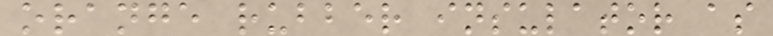orange rubber insulator as
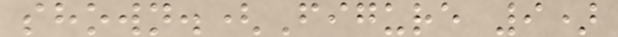shown.(Figure 9)
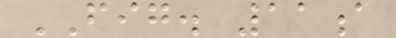FIG. 11a
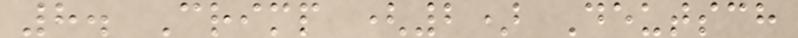8. Crimp (2) Deutsch
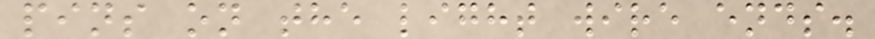pins on the light wire ends.
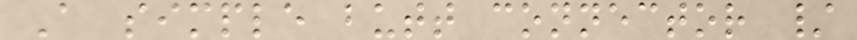A simple butt connector /
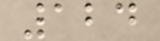124
